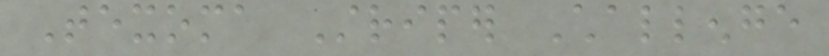Texoma Striper Challenge
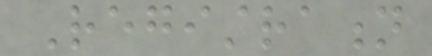Registration
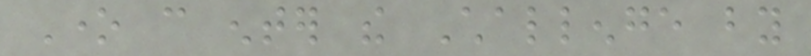One can enter the Challenge by
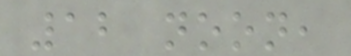12 noon,
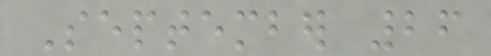September 26
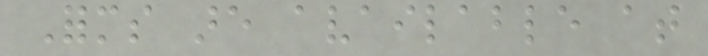Forms are available at
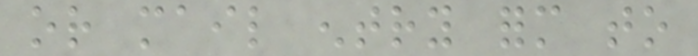or mail entry form to
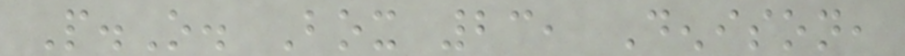P.O. Box 23, Denison,
